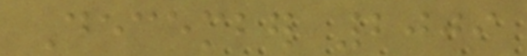December 2009
